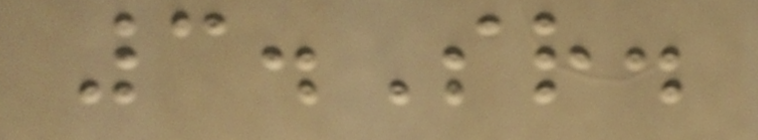3.Sr.
